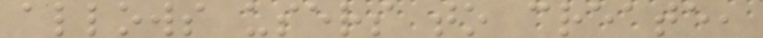allows users to create,
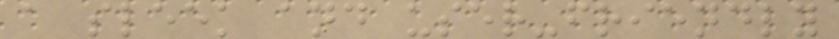a sleek and user-friendly
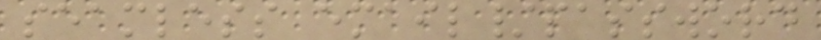seamless email/password
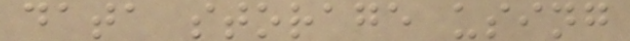data storage using
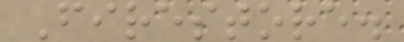Firestore.
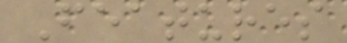Features
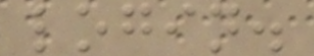login.
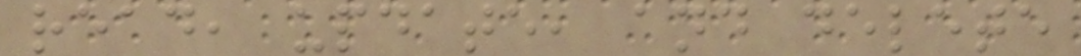read, update, and delete
